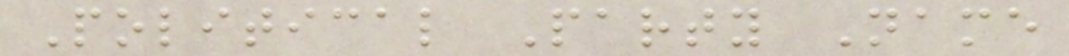Political Party Name
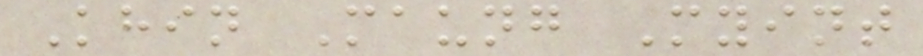Khin Maung Myint
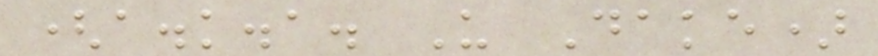(a.k.a. U Dake)
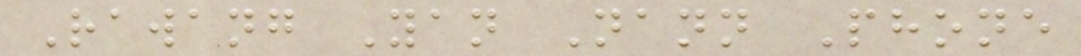Rawang Yan Nann Phone
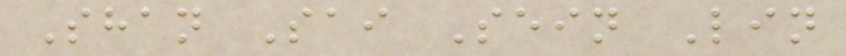Shan Sai Sein Lin
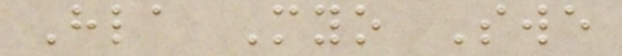Hla Myo Swe
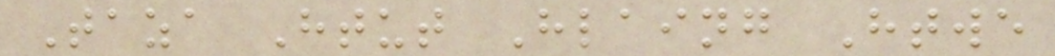Taza Htut Hlaing Htwe
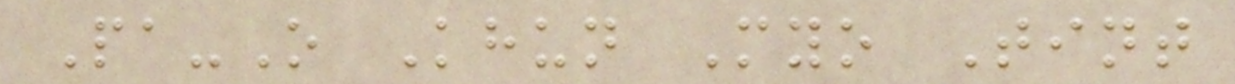Pa-O Khun Myo Tint
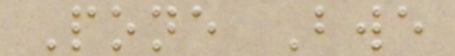Pone Bwe
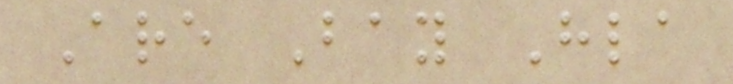Are Bay Hla
